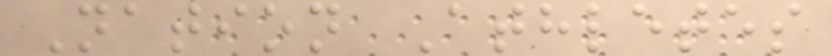Nation Athletes
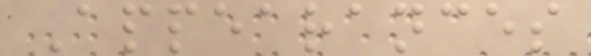Appearances
